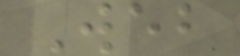Web
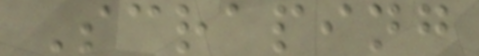Scraping
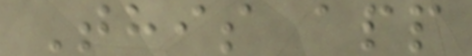This app
